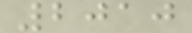2010
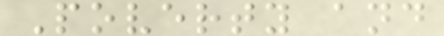Poverty and
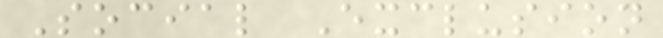Social Exclusion
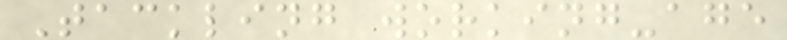Tackling working-age
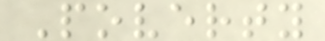Poverty
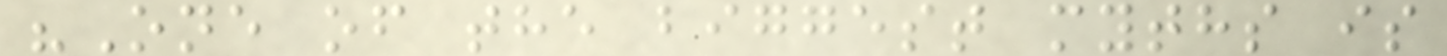"One of the biggest myths is
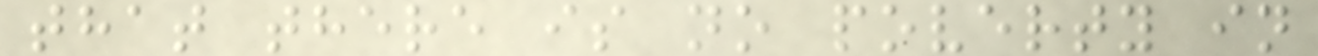that there is no poverty in
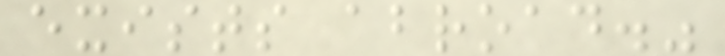exists abroad."
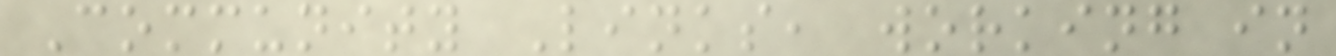Community Links, working in
